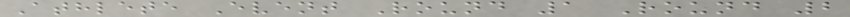Athlete Event Round 1 Round 2
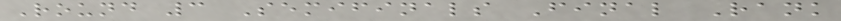Round 3 Semifinals Final Rank
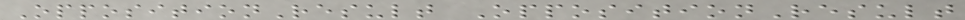OppositionResult OppositionResult
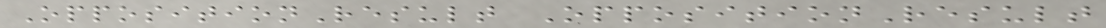OppositionResult OppositionResult
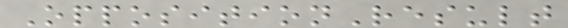OppositionResult
